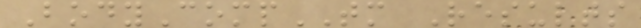BodyCompTM Results
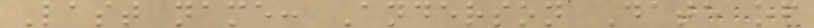Last name: Anderson Date of
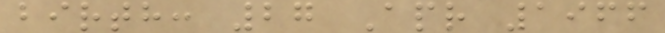birth: 27 Apr 1966
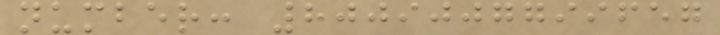number: 8009007799657
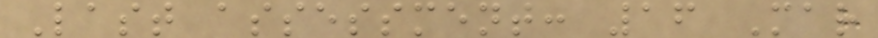Last assessment: 16 Mar
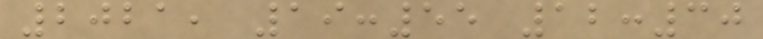2021, 19:55 12:30
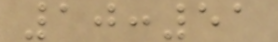10:51
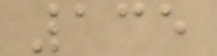135
